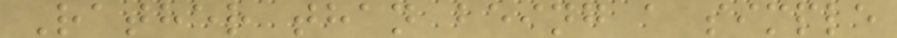Rather than being a simple
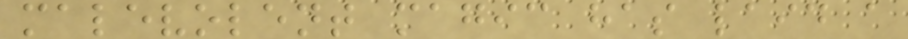malevolent magic has laid a
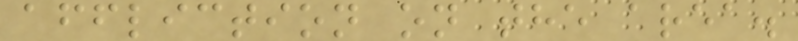affliction on the area.
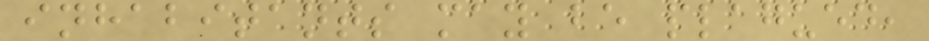inhabitants may be plagued,
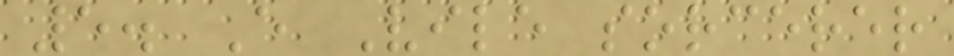5. E Vile sorcerer
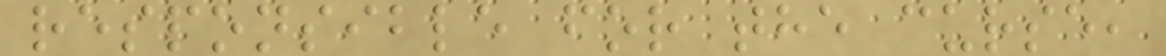responsible for the curse,
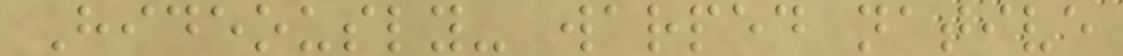Hideously- warped native
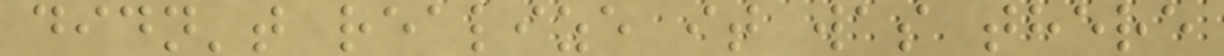didn't realize it was there
